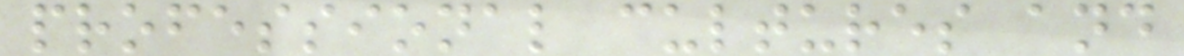professional cultures and
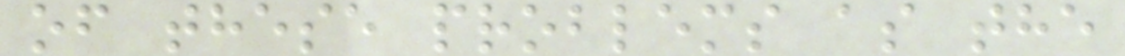of these problems as the
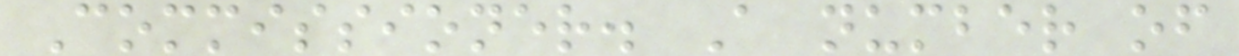Commissioner. A number of
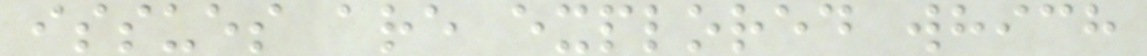issues are explored which
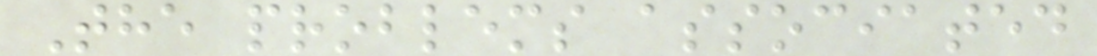The problems associated
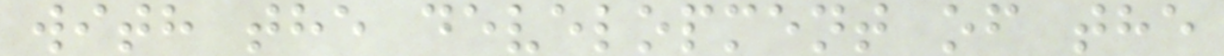with the development of the
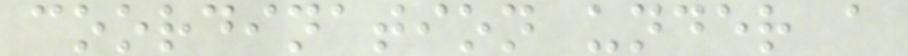coordination under a
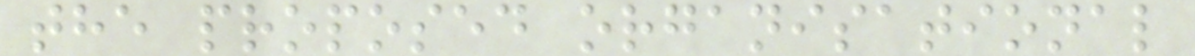the proposed organisational
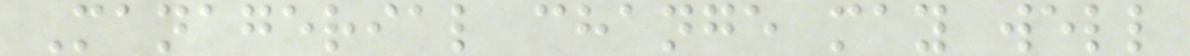Managerial change may well
